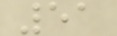51
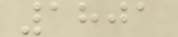1801
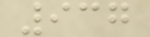937
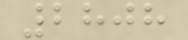2808
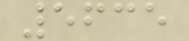5635
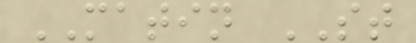MATIN ST
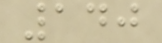140
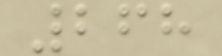268
